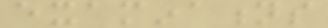examinations
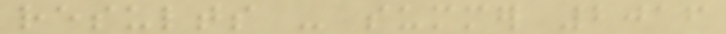results - summer 2016
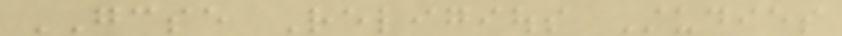GCSE Religious Studies
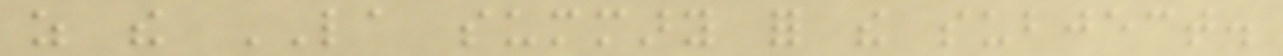as the LA summary for the subject.
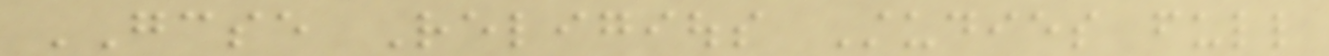GCSE Religious Studies full
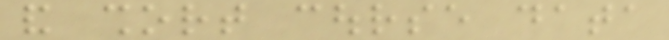and short course data
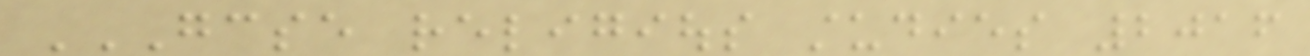GCSE RELIGIOUS STUDIES 2016
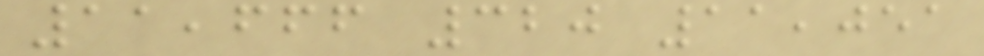11,666 320 11,051
